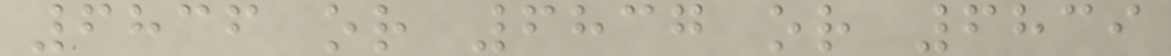6836 or 6837 or 6839
